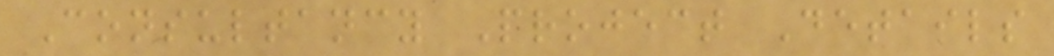Consultancy Project Details
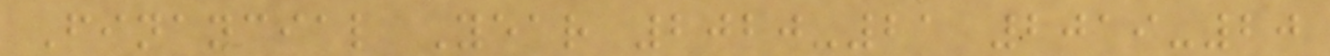Financial Year 2020-21 2019-20
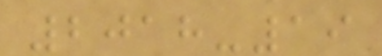2018-19
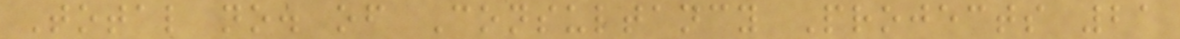Total no. of Consultancy Projects 21
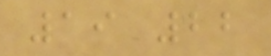19 22
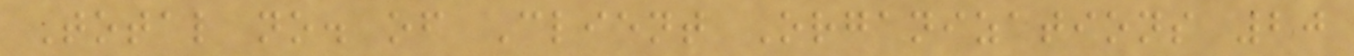Total no. of Client Organizations 20
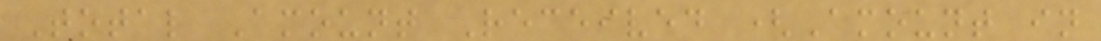Total Amount Received (Amount in
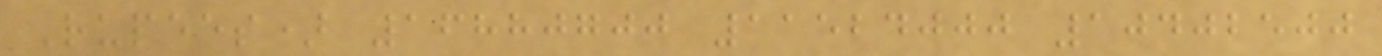Rupees) 16880700 11524000 10402500
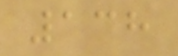138
